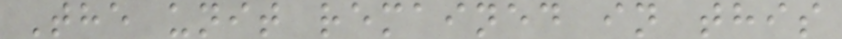The unit remained in this
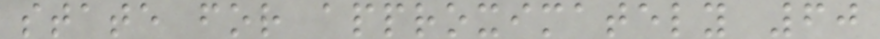state for approximately 60
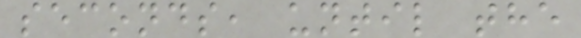seconds, until the
